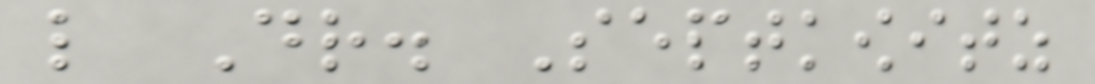like Dr. Septkowitz
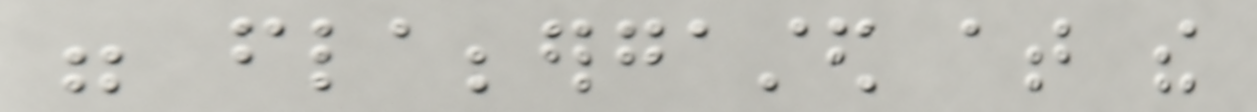were flabbergasted at the
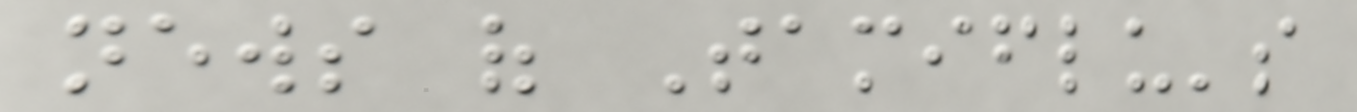news of Tamiflu's
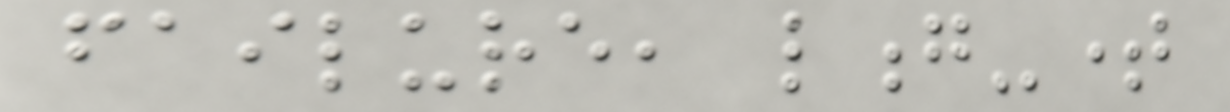failure, long-time
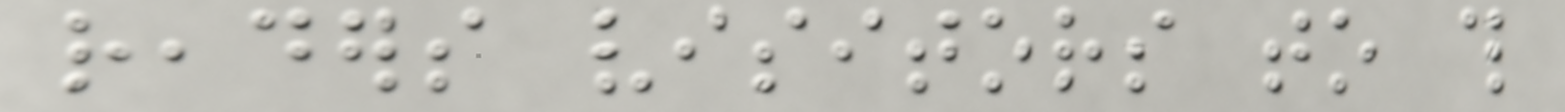readers visitors to this
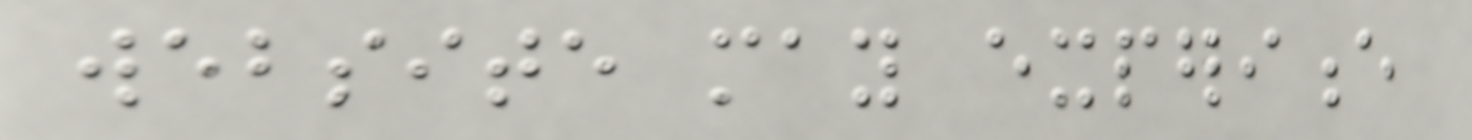website may experience
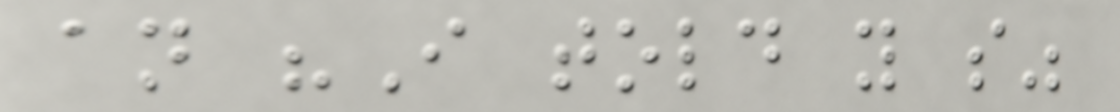an "I told you so"
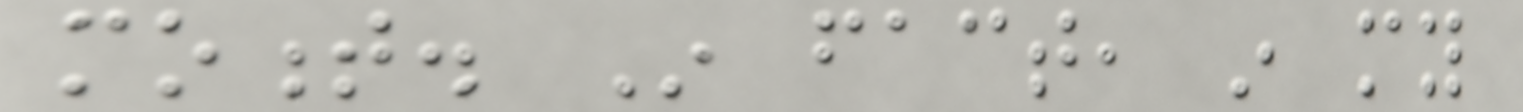moment. In fact, in my
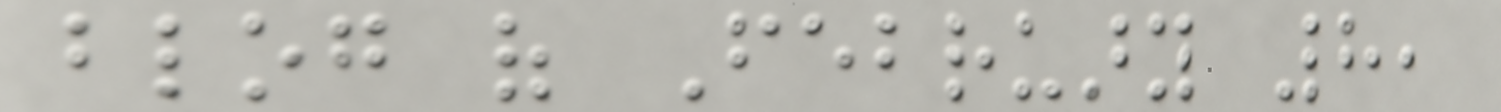blog of February 8,
